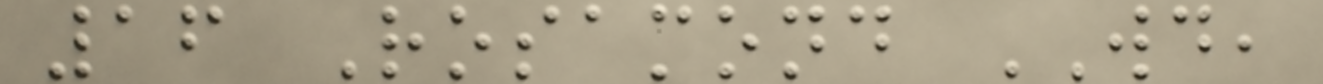16 Rosamond WD,
